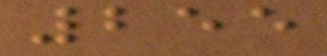255
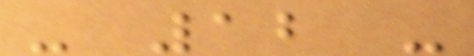- 12 -
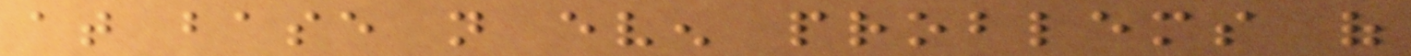at base not even problems of
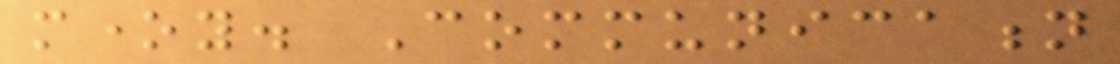money. Communication
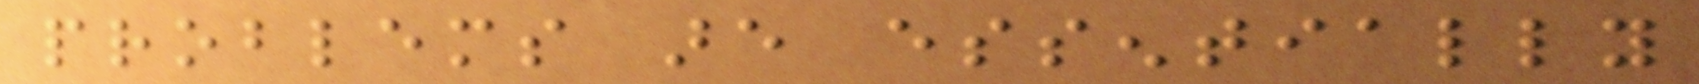problems are essentially
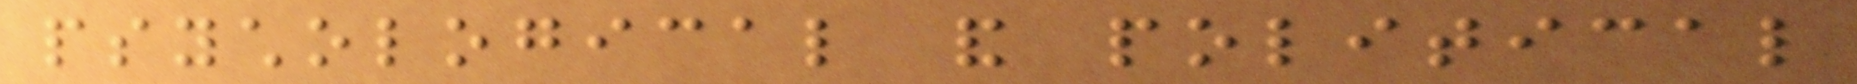psychological and political
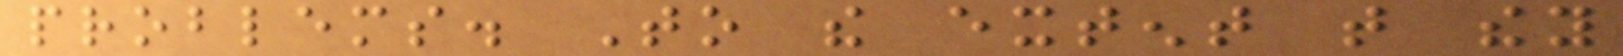problems. To the extent that they
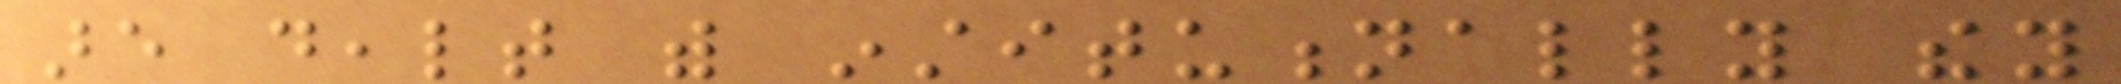are dealt with institutionally they
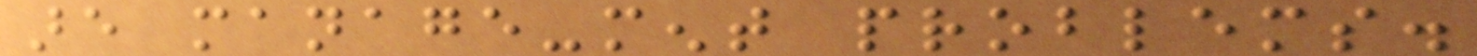are manage-ment problems.
